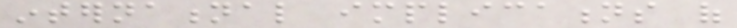international implications of
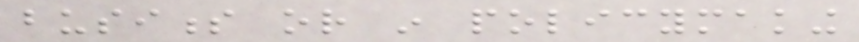business or in policymaking
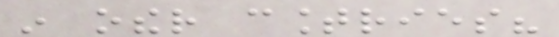in other countries?
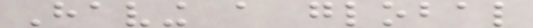Having a global
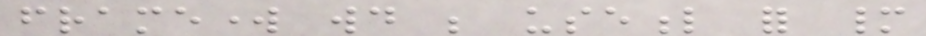framework would be useful for many
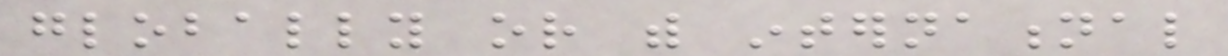globally or with international
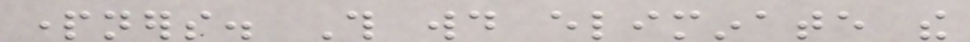partners. This would eliminate the
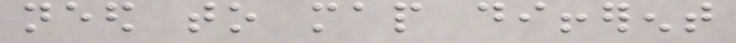need to map different
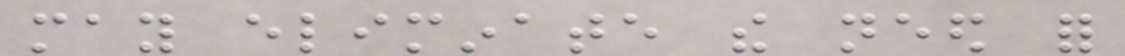may eliminate the need for
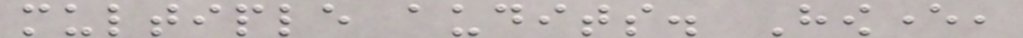multiple audits. However,
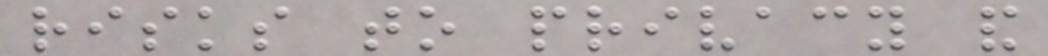risks to privacy and
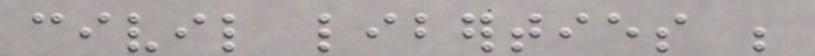civil liberties be
